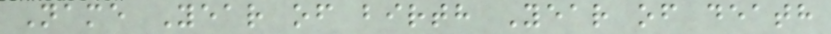Name Year of birth Year of death
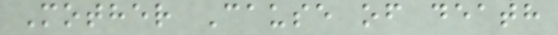Mother Cause of death
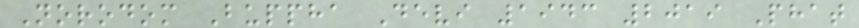Norodom Buppha Devi 1943 2019 Phat
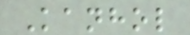Kanhol
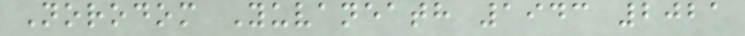Norodom Yuvaneath 1943 2021
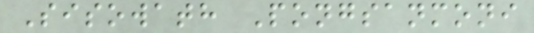Sisowath Pongsanmoni
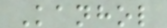Kanhol
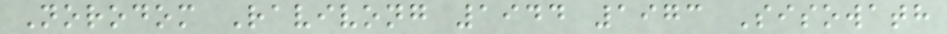Norodom Ravivong 1944 1973 Sisowath
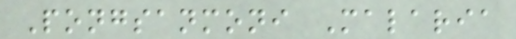Pongsanmoni Malaria
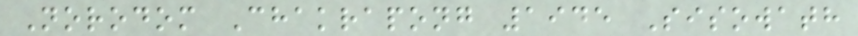Norodom Chakrapong 1945 Sisowath
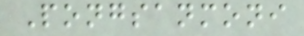Pongsanmoni
